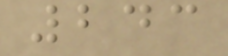243
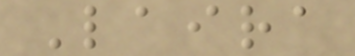Laira
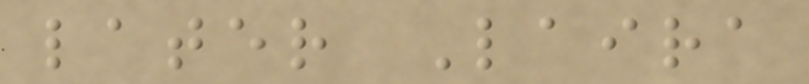later Laira
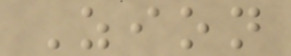Zion
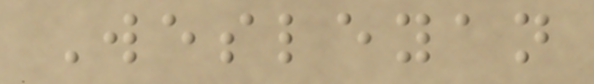Wesleyan
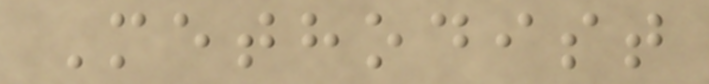Methodist
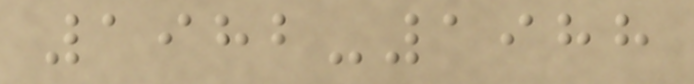1982-1988
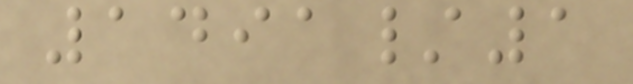1491/1
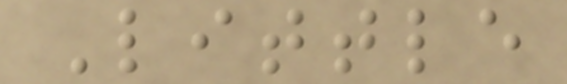Little
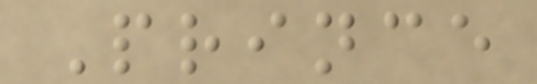Prince
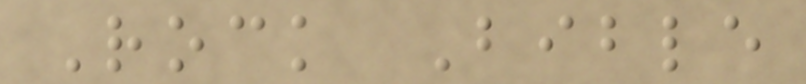Rock Bible
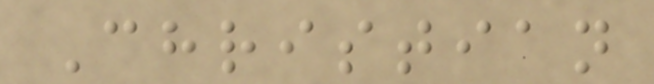Christian
